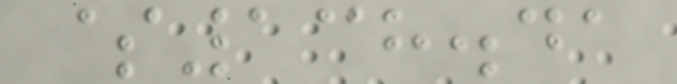$138.41
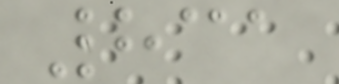831
